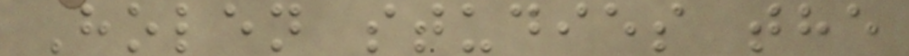Holen studies the
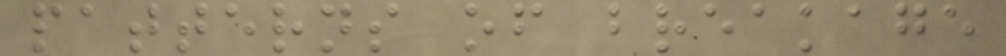patterns of breakage
